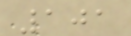101
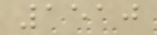1510
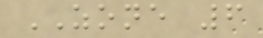ZONE 6
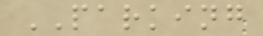PARKING
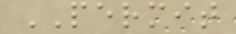PERMIT
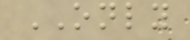ONLY
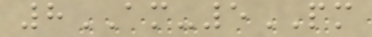8AM-5PM
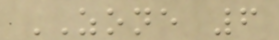ZONE 6
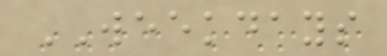WEEKDAYS
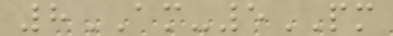8AM-5PM
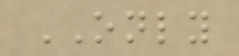ONLY
